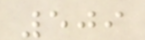509
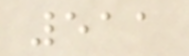511
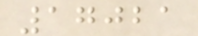17021
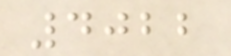4022
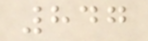847
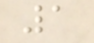1
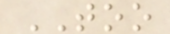TOO
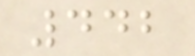442
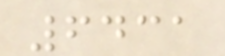6431
